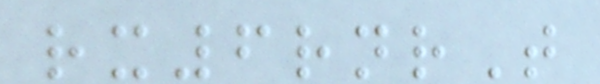rx6rnrT
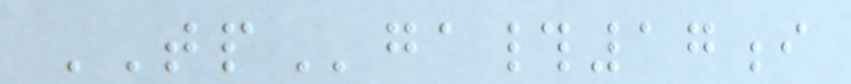TPga#17i
